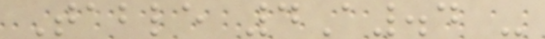Table 4A.4 -
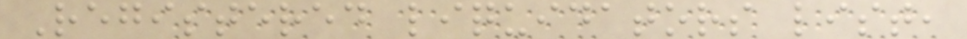Registered liquidators list,
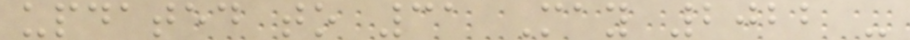updated to 31 May 2022 -
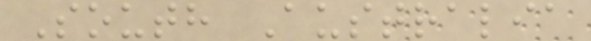South Australia
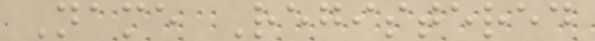Name Registered
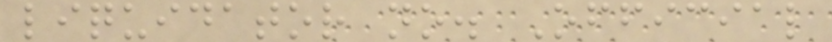liquidator no. Official
